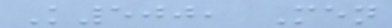K500, Men
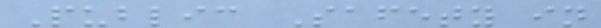Public Safety in
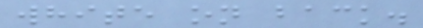white on back.
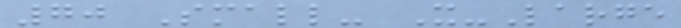70 Small- X-Large
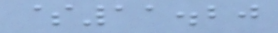$11.20
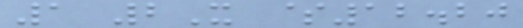1 2X $12.20
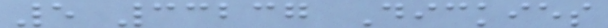5 33237 Dickies
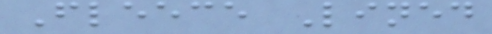Fleece Lined
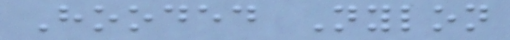Hooded Nylon
